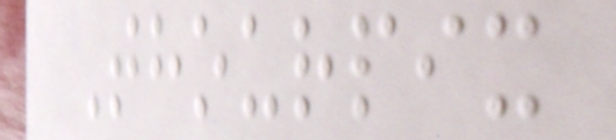Thourpix
